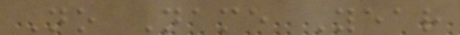No Name Year
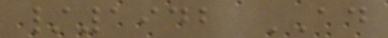/1942 AD
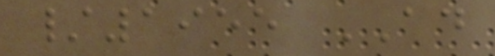/1955 AD
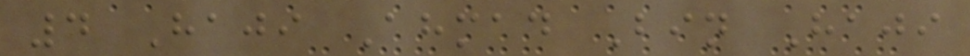4 Haji Ahmad Bin Haji
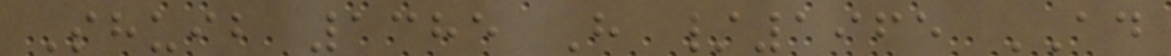Shuib 1385 H /1965 AD
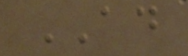AD
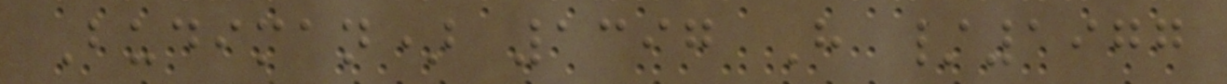Budiman) 1397 H /1977
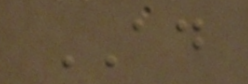AD
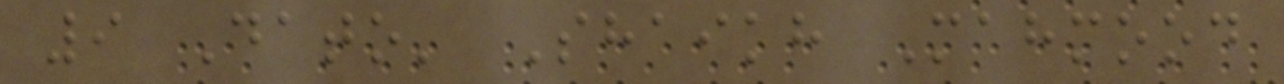9 Dato' Shaikh Mahmood
